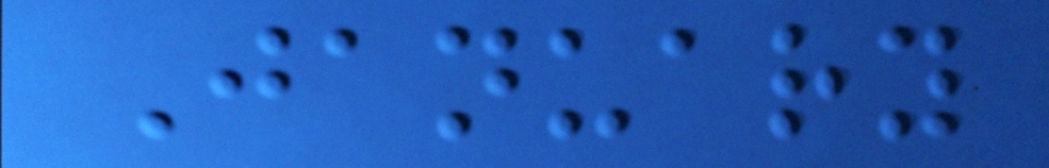January
